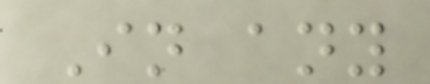In any
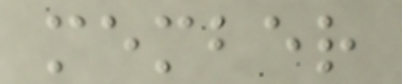member
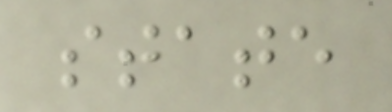state
